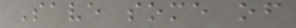Save some of
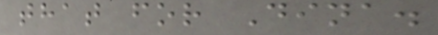that for Dina.
